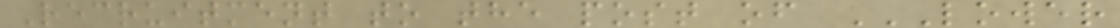Recruitment to the post of LOWER
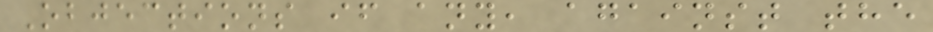Objections if any, against the
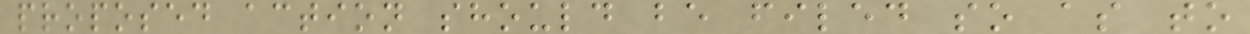proposed action should be filed so as to
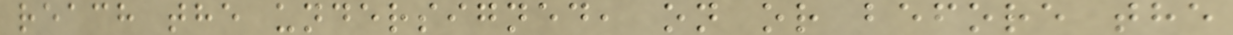reach the undersigned, on or before the
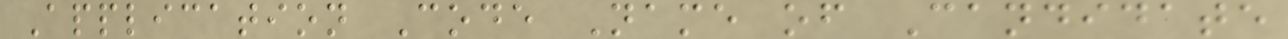Application Code Name of Candidate
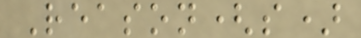Reason(s)
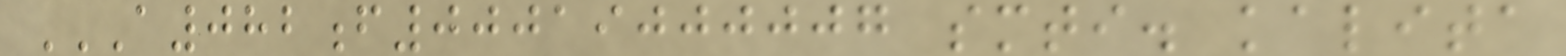A082F00019000007 SMTI. KALITA
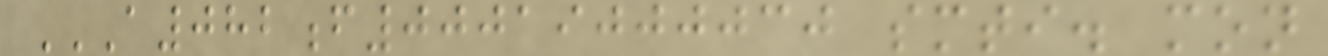A082F00019000030 SMTI. MON
